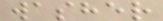washer
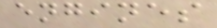engines
